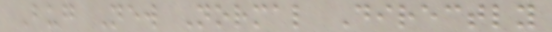Bug New Normal Directly
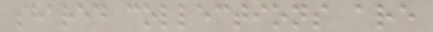shared collections are
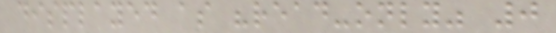displayed as "read-only" 0
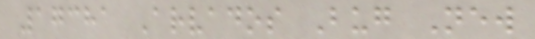17381 Arvados Bug New
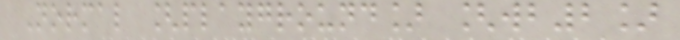Normal [playground] [wb2]
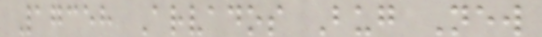17358 Arvados Bug New
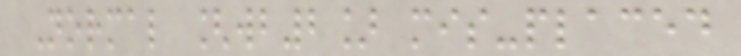Normal [wb2] mis-placed
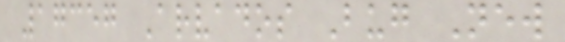17357 Arvados Bug New
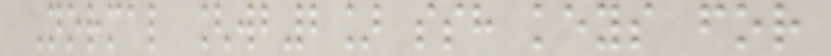Normal [wb2] ssh keys for
